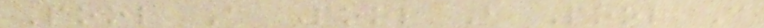Pool A Pool B Pool C
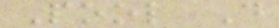Pool D
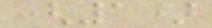(1)
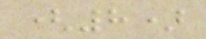(8)
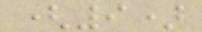(9)
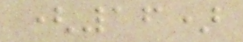(16)
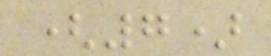(7)
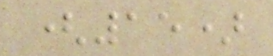(15)
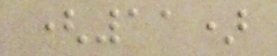(11)
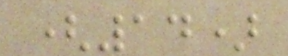(14)
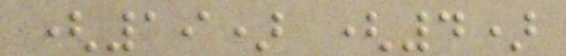(19) (4)
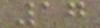17
